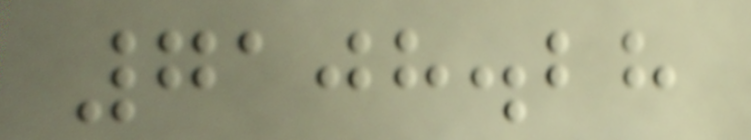7108.28
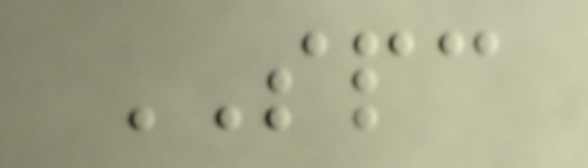SPC
